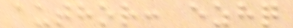author: ezhq
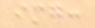img:
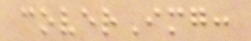coverImg:
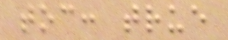toc: true
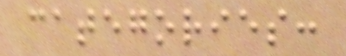categories:
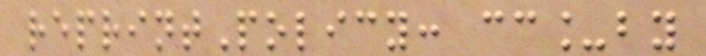reprintPolicy: cc_by
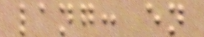lang: en
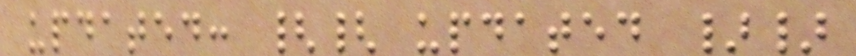updated: {{ updated }}
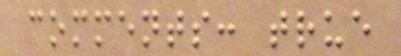comments: true
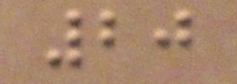20
